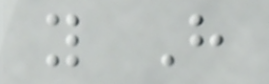y H
